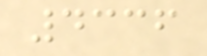4336
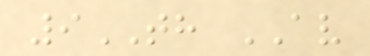9TH AV
